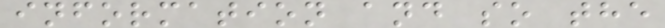information and so the
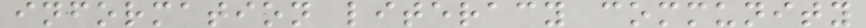information literacy community
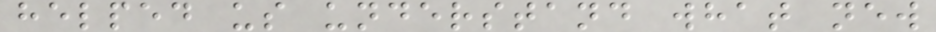helped us understand what new
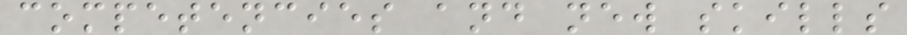competencies and new skills
